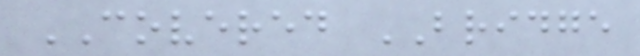COVERED BRIDGE
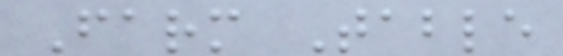Farm Table
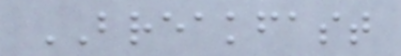BREAKFAST
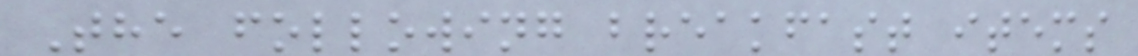The following breakfast items
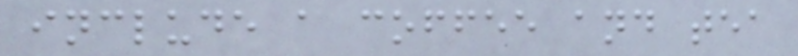include a coffee and tea
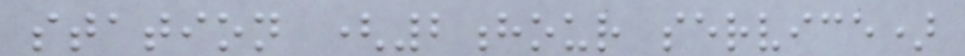station (2hour service)
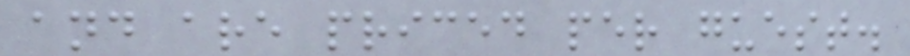and are priced per guest.
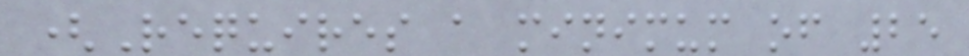(Requires a minimum of 25
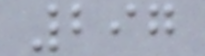297
